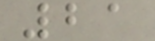21
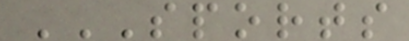SPORTS
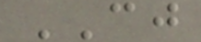CJ
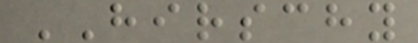HIRSCHY
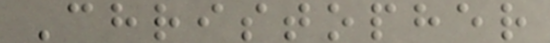Christopher
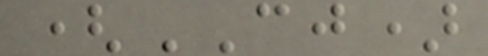(CJ)
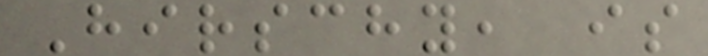Hirschy, is
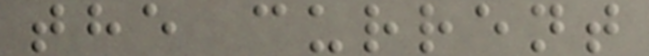the current
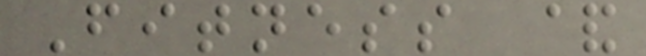Fitness &
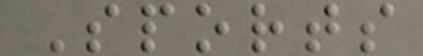Sports
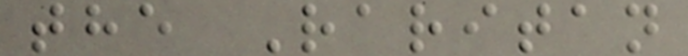the Raritan
